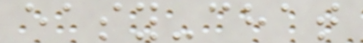easy-chat
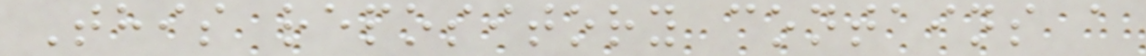This repository contains a
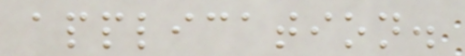application.
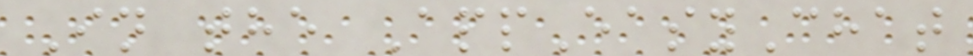In the AppEasyChat
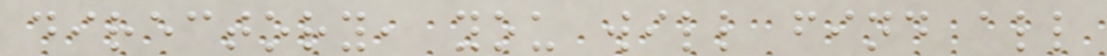directory, you will find all
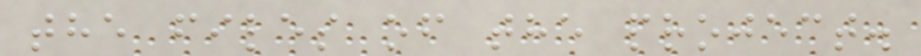the files of the project.
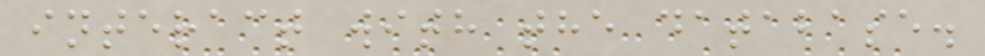interact with the database.
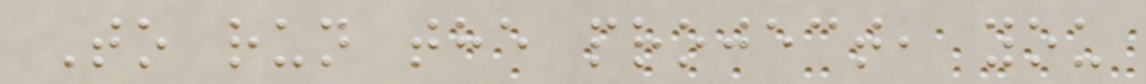To run the project, you
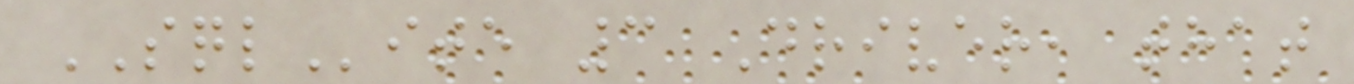SQLite 3 Driver, that
